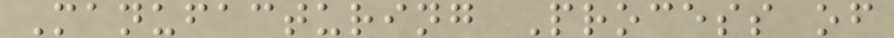Manufacturing Process of
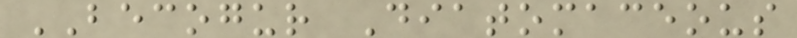BECOGUR Diatomaceous
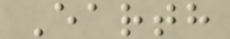Earth
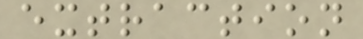extraction
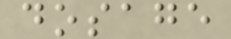dosage
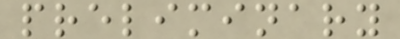preliminary
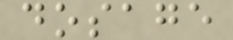dosage
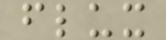flux
